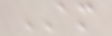AM
